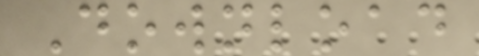Download
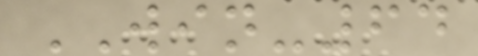WIN-64
